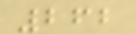262
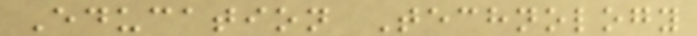Education Technology
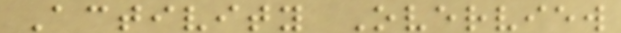Activity Overview
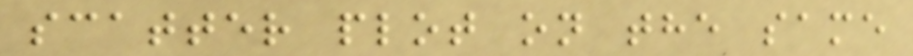scatter plot on the same
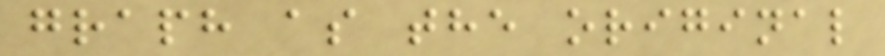graph as the original
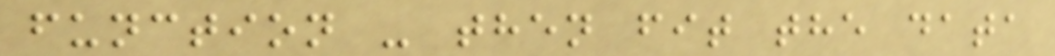function - then fit the data
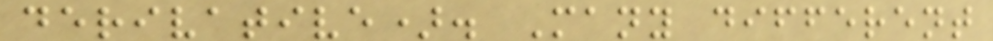derivative). Many different
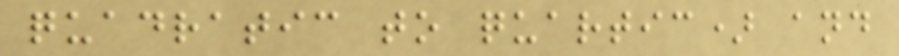quadratic to quartic) and
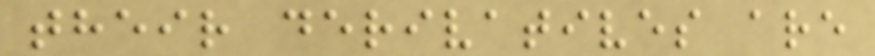their derivatives are
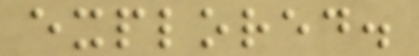explored.
